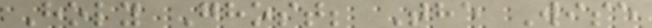Holy Ghost; The Wise
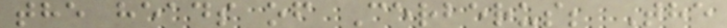the heads of Cerberus; The
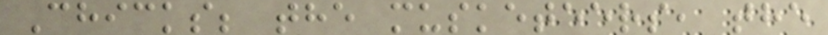Chicks; the musketeers, the
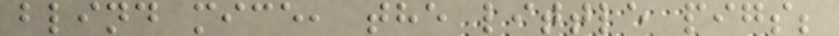blind mice, the little pigs;
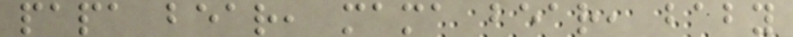papa bear, mama bear, baby
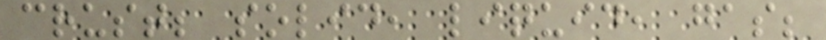crust; solid, liquid, gas;
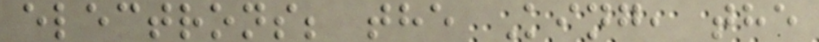electrons; the King, the
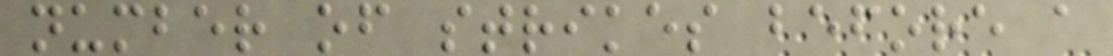number of strikes before a
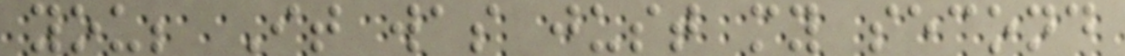you; It was just my second
